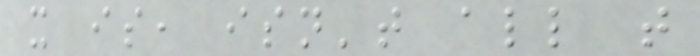it is, isn't all that
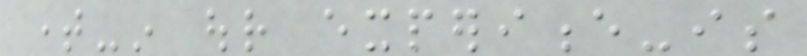time-in our experience-is
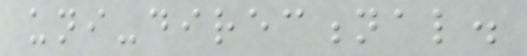uni-directional.
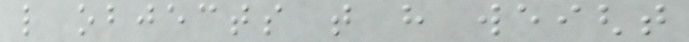like objects that have weight
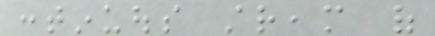continuous stream of
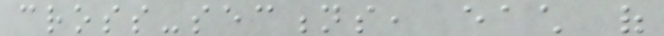cross-sections, each of
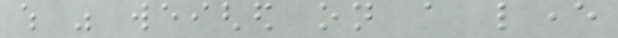which was weighed on a lever
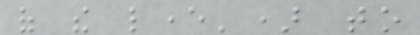of the lever') to
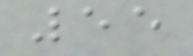55
